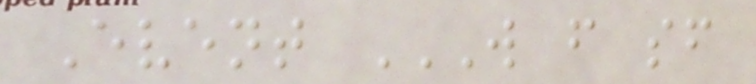Event W F SF
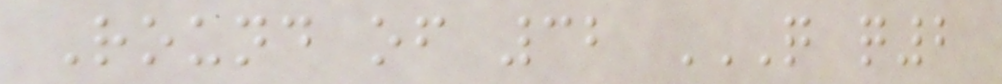Round of 32 Q Q2
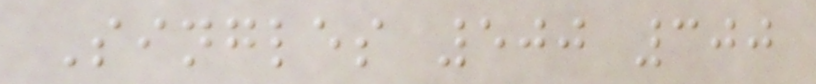Singles 500 300
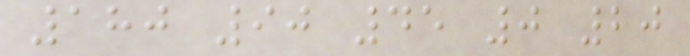180 90 45 0 20
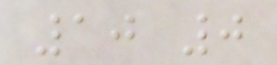10 0
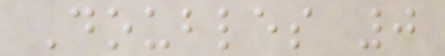Doubles 0
